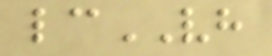lcVH
